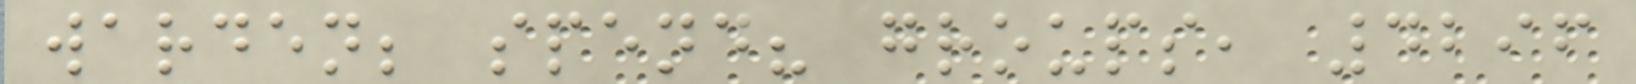warden; spend? groups, 4296
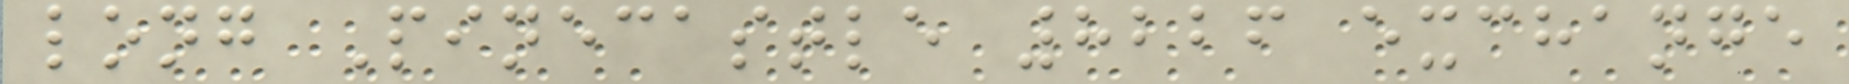long Pinecastle 8226 exchange
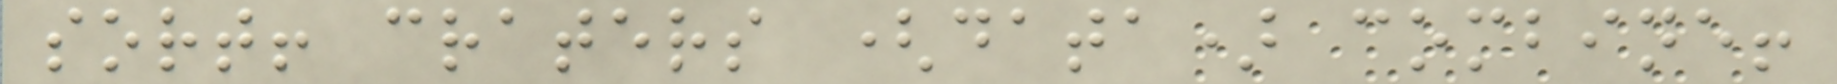sort! craters (data) combine!
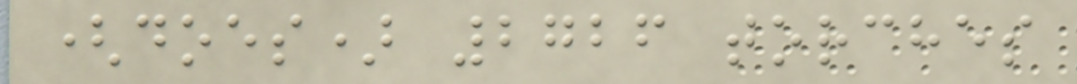(does) 2726 torches
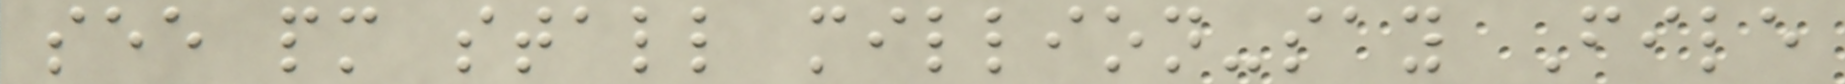see pm stall million-say File
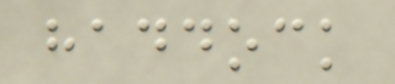haddock
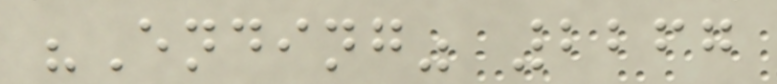"Ending" 2267
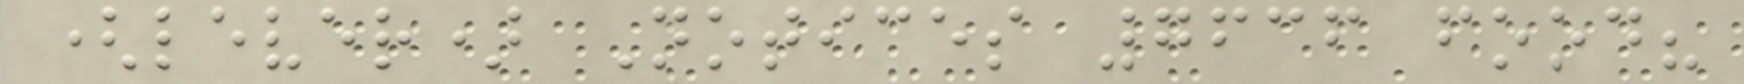(lever) Notices 7636 food?
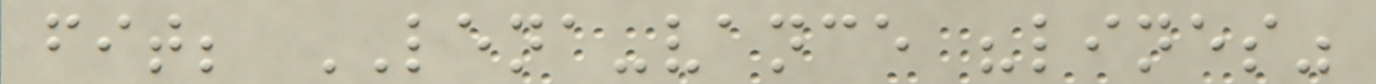fit; LENA-vance "lines"
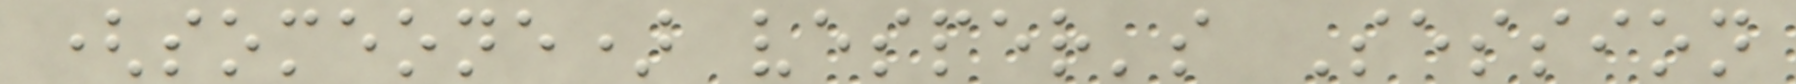(someone) vesper's Session
